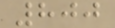800
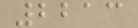2213
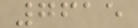7615
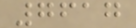7617
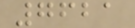7621
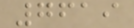7619
